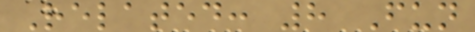Related: 8 Fun
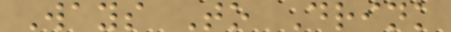Ways To Drink
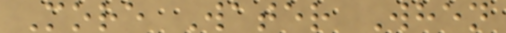More Water When
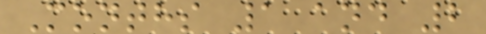Months 1 and 2
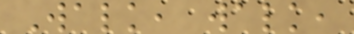Walk, walk,
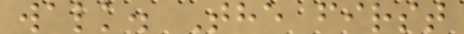walk. The first
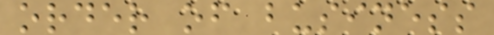order of business
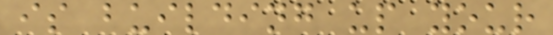is building up your
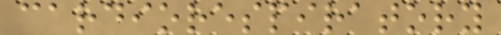cardiorespiratory
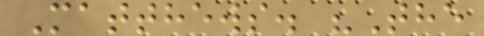Matthews. "The
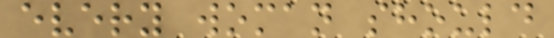every woman should
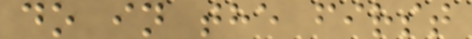do in the first
